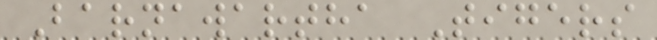Barnawartha Tigers
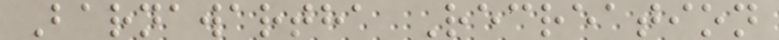Barnawartha Recreation
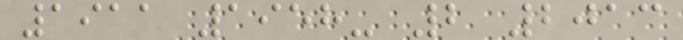1911 1958- 2 2013
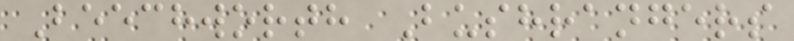Beechworth Bushrangers
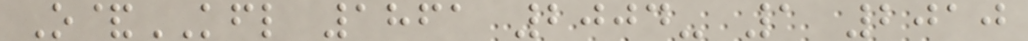O&KFL 1861 2004- 1 2010
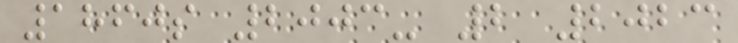1860s 2003- 2 2023
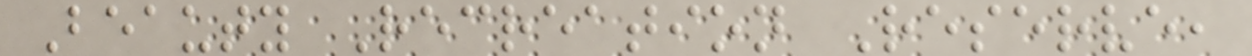Beauty Recreation Reserve,
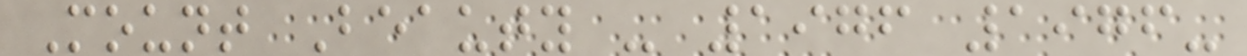Mount Beauty - 1976 1976-
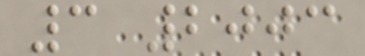3 2003
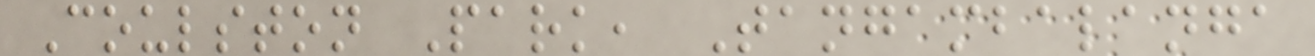Coulston Park, Tangambalanga
